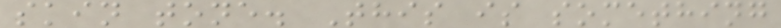skin tone. This is something
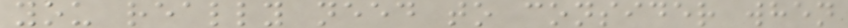you really need to consider when
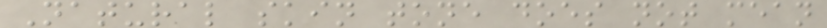Natural skin tone does not mean
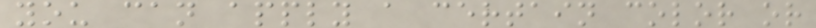you can apply a certain color or
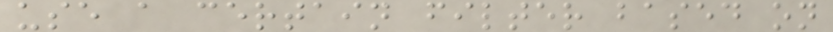use a certain filter based on
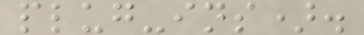plug-ins).
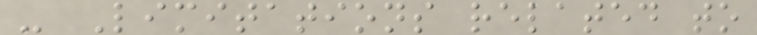- Limitations related to
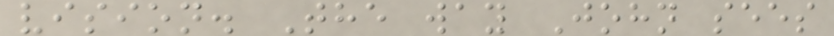vision. The way John sees
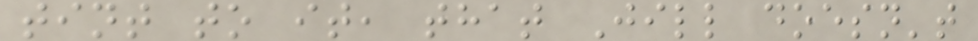tint to it, that Jill doesn't
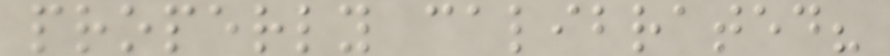properly calibrated?
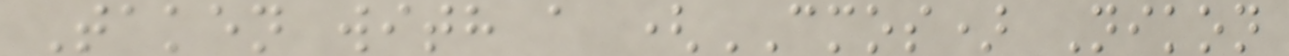Taken with a (CMOS) Nikon
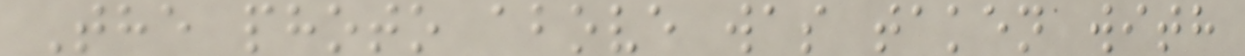The photo above was taken with
